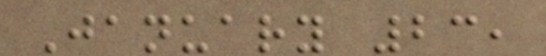January 23,
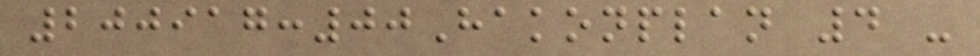200917:00Hakonplan 4 -
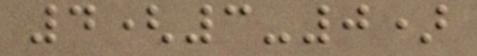4(3-0)
